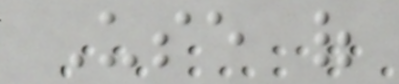Use of
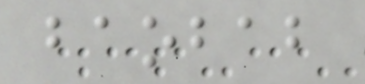baobab
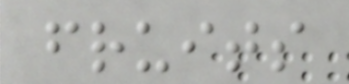fruits
